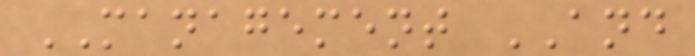MANAGEMENT AND
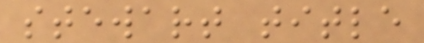stewart title
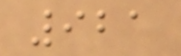921
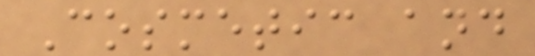Cosmetic and
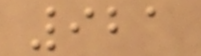921
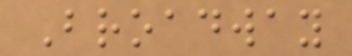Broadway
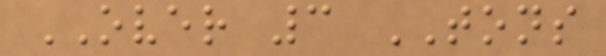OVER 3 TONS
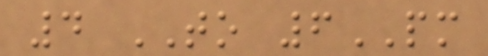4 TO 6PM
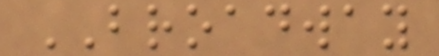BROADWAY
